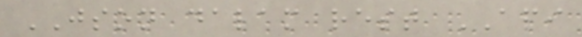JSON dalam rest API
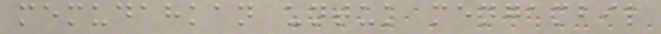memudahkan untuk mengambil
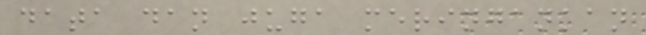data dan juga meringankan
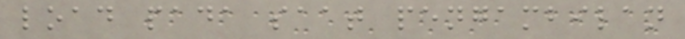load pada saat pengambilan
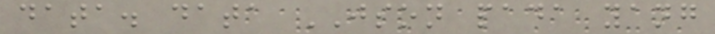data. data JSON pada yang
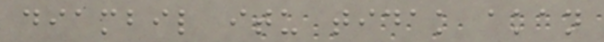diambil itu tidak akan
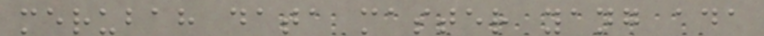merubah data master yang ada
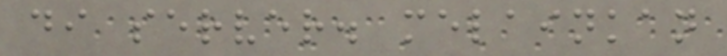di server. melainkan
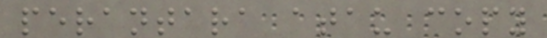perantara atau copy
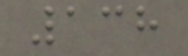138
